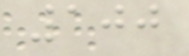100
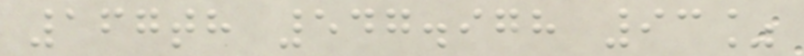167th 547.978 93%
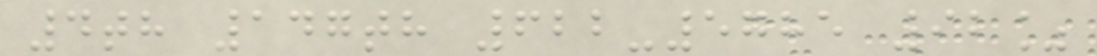4th 147th 622-5785 92%
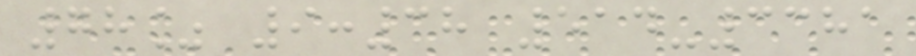78% 9:38 514-3381
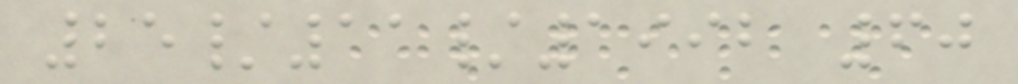25/11/1992 60
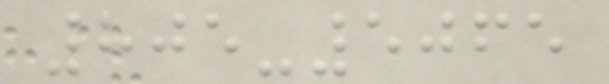805-5065
